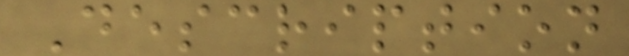Description
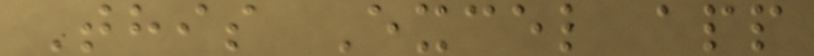This Excel app
